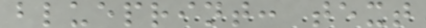blueprint: text
